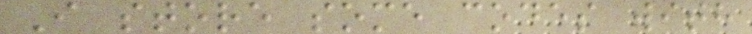I store some codes with
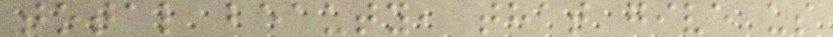total beauty, that give us
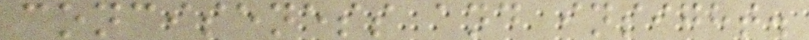conciseness and insight.
